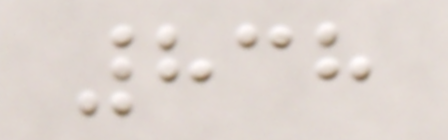838
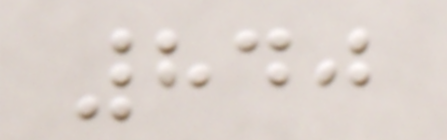840
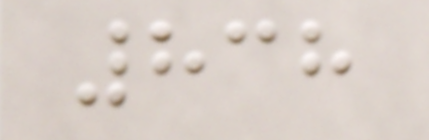838
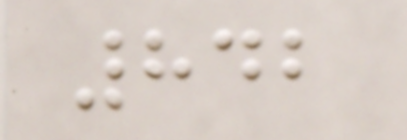842
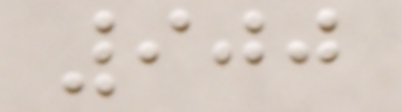900
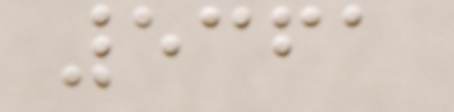5361
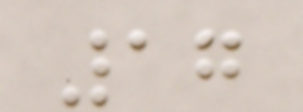17
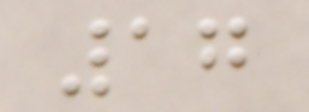17
